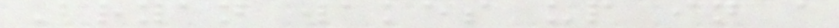Bryan wakes up in a
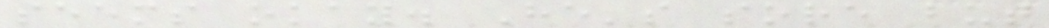seems okay. He's sore but
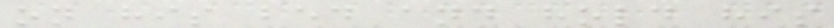on his bed and hold his
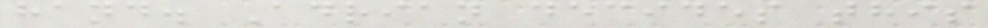hand. Adrian decides this
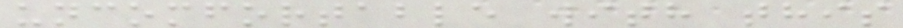uncomfortable with this
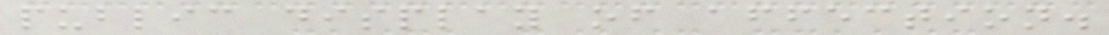public display of affection.
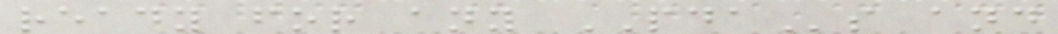ready for any PDAs and
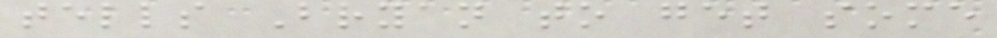tells Bryan to get some
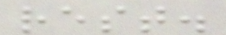rest.
